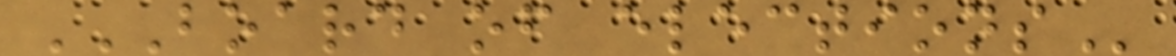BOARD OF ELECTIONS
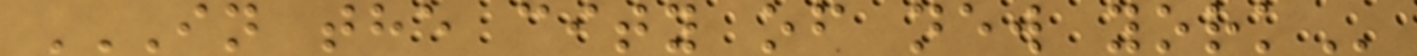IN THE CITY OF NEW YORK
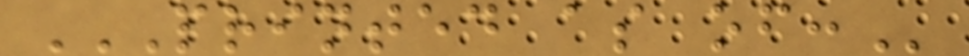PRINTED AS OF:
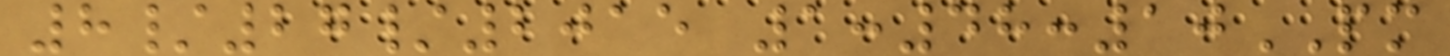8/27/2015 1:48:10PM
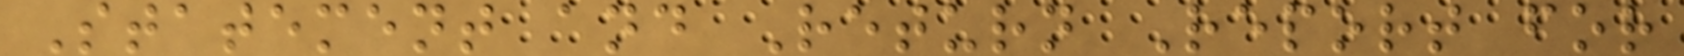Statement and Return Report for
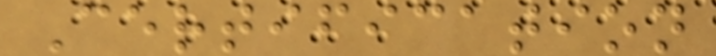Certification
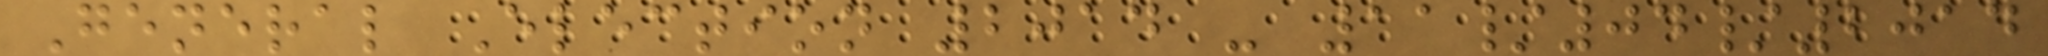General Election 2014 - 11/04/2014
